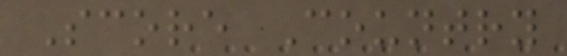Score Country
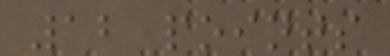12 points
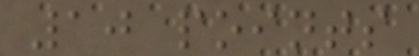10 points
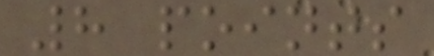8 points
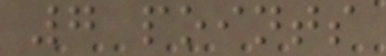7 points
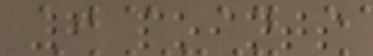6 points
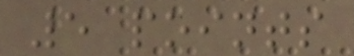5 points
